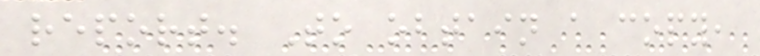report. To obtain a copy,
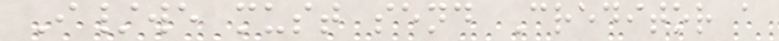I/we must send Creditor a
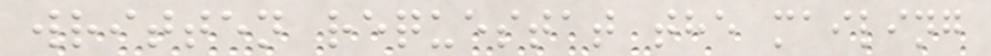written requestat the mailing
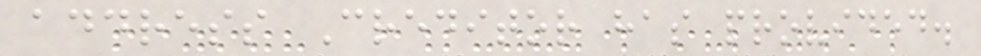address Creditor has provided.
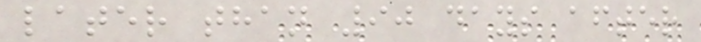later than 90 days after
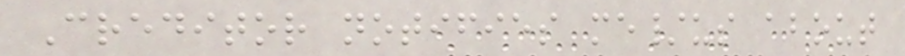Creditor notifies me/us about
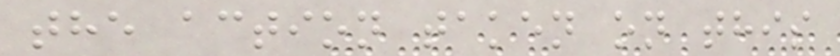the action taken on this
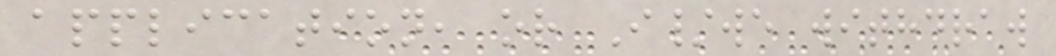application, or I/we withdraw
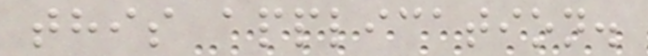this application.
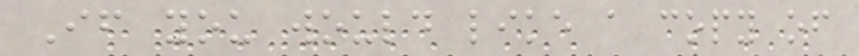If you would like a copy of
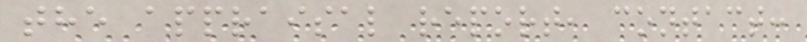the appraisal report, contact:
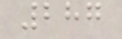287
